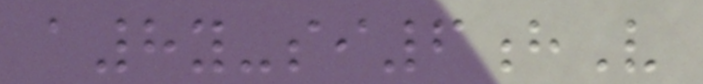a8y-si6hV
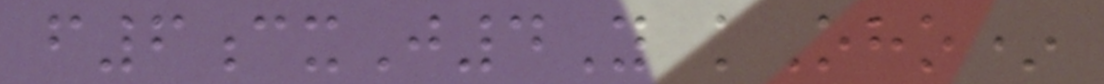f6cxJ4Y kOho*
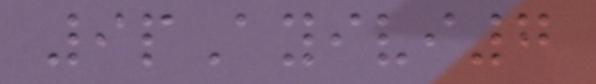9pAyivi7
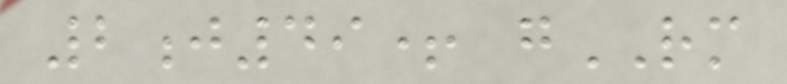2j49+ gRM
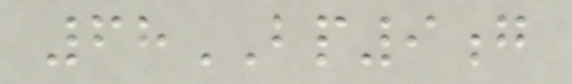68BP9g
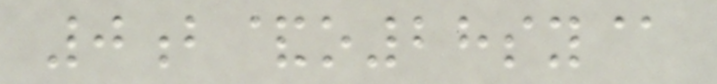0b&o28sy@
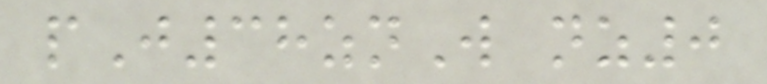pJ38znW nz0
